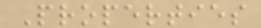Properties
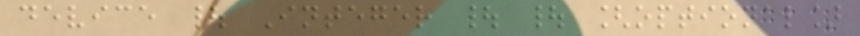device | Integer | | [optional]
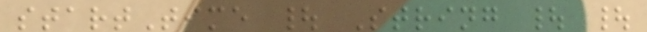startTime | String | |
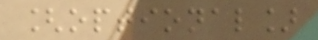[optional]
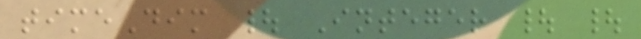timeDim | Integer | |
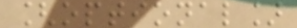[optional]
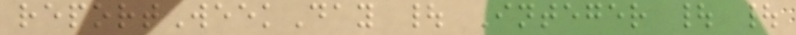reportWeekDay | Integer | |
